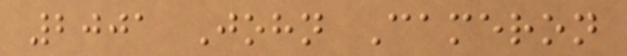2001 John Cameron
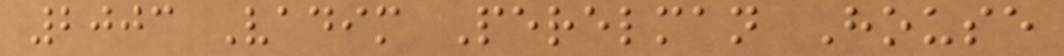2003 Vadim Perelman House
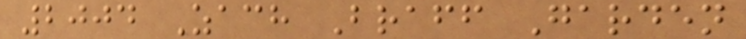2004 Zach Braff Garden
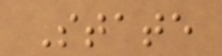State
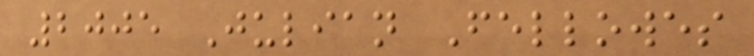2005 Julian Fellowes
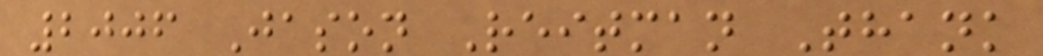2006 Jason Reitman Thank
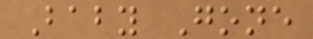Baby Gone
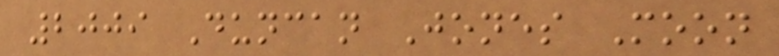2009 Duncan Jones Moon
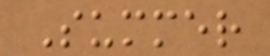Summer
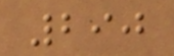290
